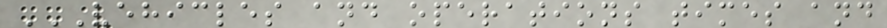VEHICLES AND OPERATIONS TIMES AND
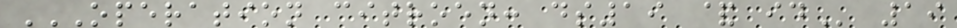OPERATION CITROEN: DS19 & ID 19
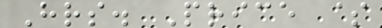Hrs. Price $
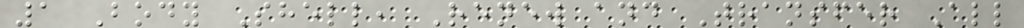1 Body Shell, Renew and Transfer All
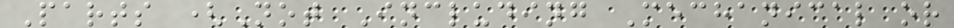Parts (Not Including Mechanical or
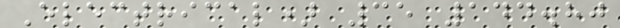Electrical) 35 144.80
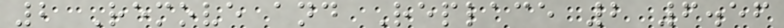2 Remove and Replace 2 6.56
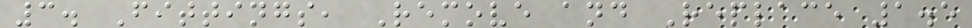3. Fittings, Remove and Replace 1.5
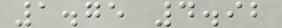1.75 4.92
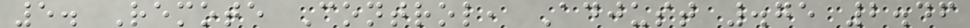5. Remote Control, Adjust .75 2.46
